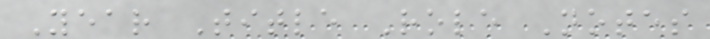Year Title Role Notes
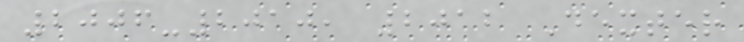2006-2010, 2012 Dexter
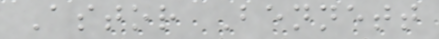Astor Bennett
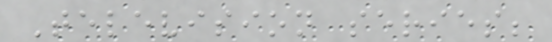Television series;
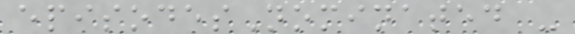episodesNominated -
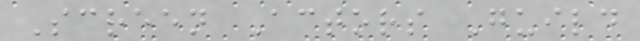Screen Actors Guild
